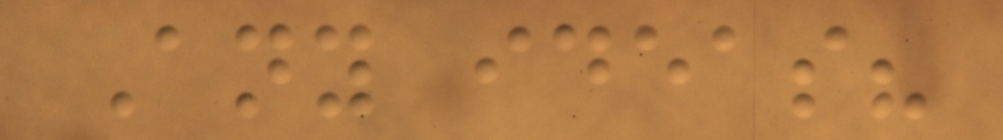Any ideas?
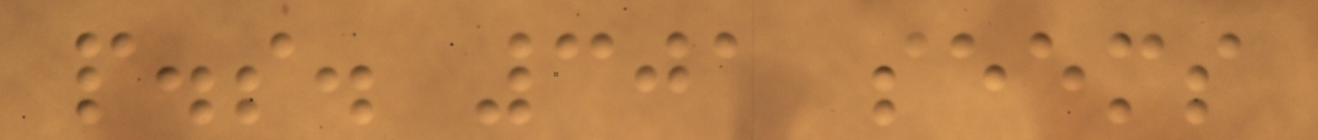p.s. 301 seems
